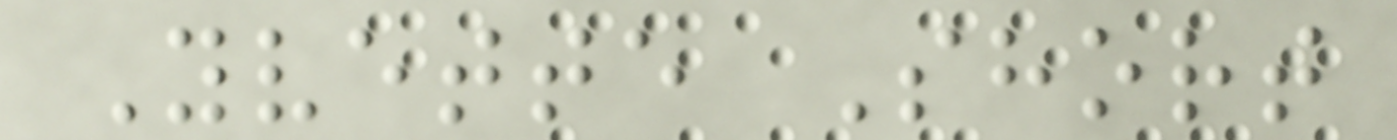Yvette Short
